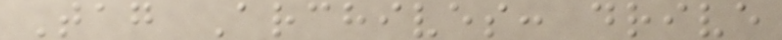Tag Archives: drive
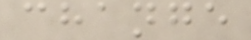change
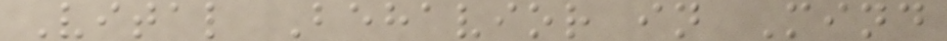Vital Behavior in Mind
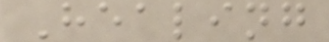Healing
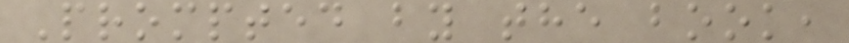Prompted by the book,
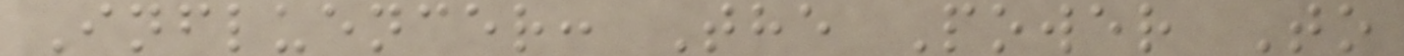Influencer: The Power To
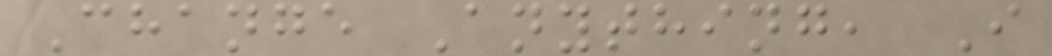Change Anything, I
